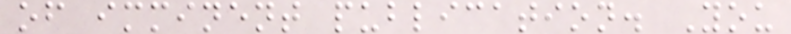of imminent publication. You
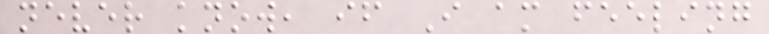never know, if I am feeling
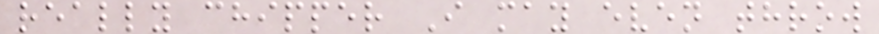really chipper I may even throw
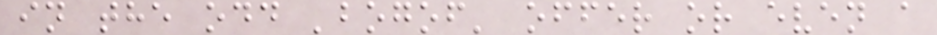in the odd 'bogof' offer or even a
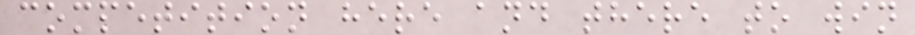competition here and there to win
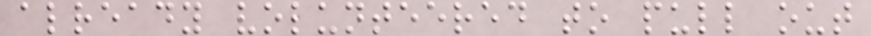already volunteered to pull out
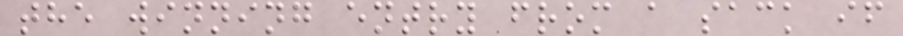the winning entry from a sack if
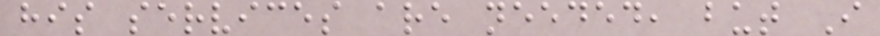his services are needed, but I
